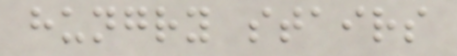hungry stairs
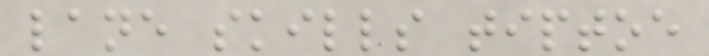lane skills tiptoe
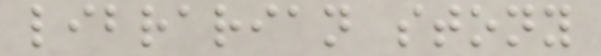librarian stony
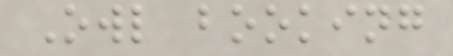Owl booking
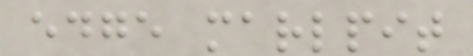edge marlpit
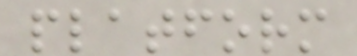platform
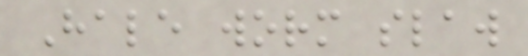Hale worm slaw
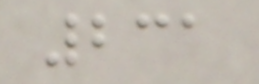231
